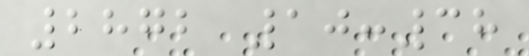2872 10:38
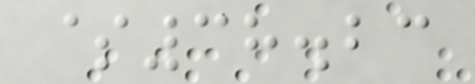$38.23
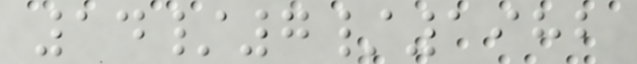14/7/1982
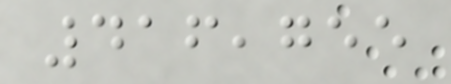416,755
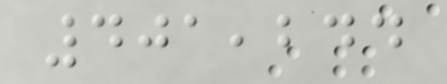401,244
